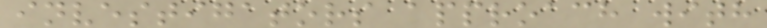investigators approach with
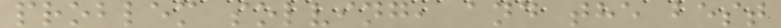problem solving, and the best
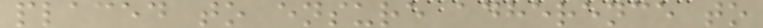placed to ensure adherence to
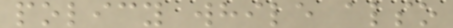policy while also
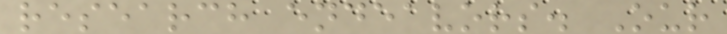research endeavors. Our
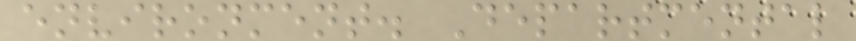environment. Departmental
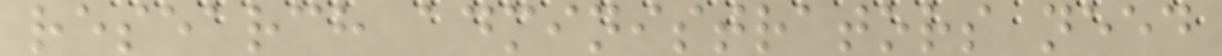research administrators need
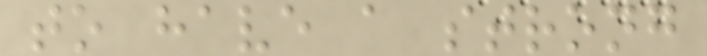to have a strong
